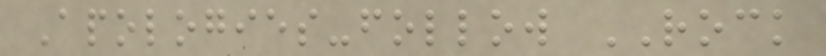Apologies-follow ROCK
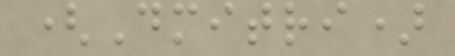(Dmitri)
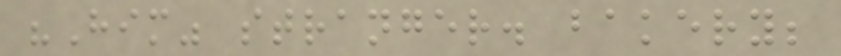"Him" stranger. bakery;
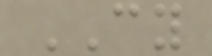CY
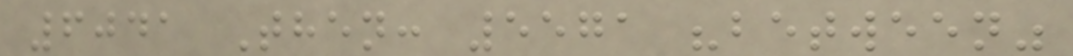6041 Then: 5571 "between"
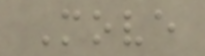Move
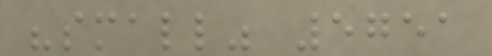"small" 5751
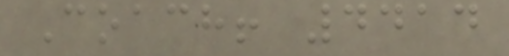Coach! 4414
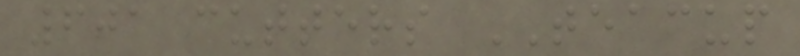601 cutters TEACUP
